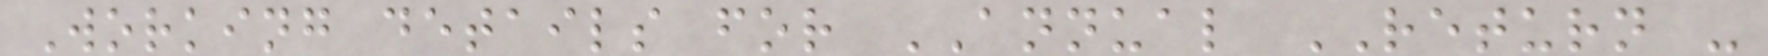Working details for ANNUAL RETURN -
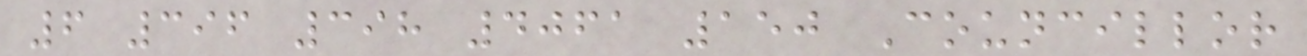6 396 398 4061 150 Councillor
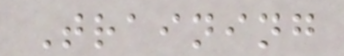Training
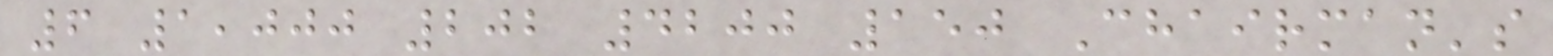6 1,000 202 4200 150 Chairman's
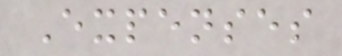Expenses
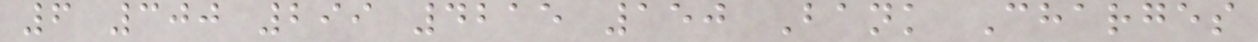6 300 299 4215 150 Bank Charges
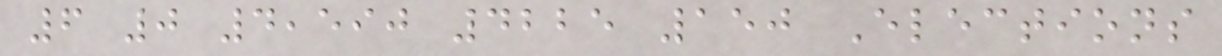6 0 4,590 4225 150 Elections
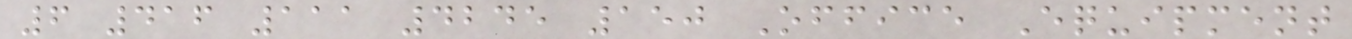6 416 111 4245 150 Office Equipment
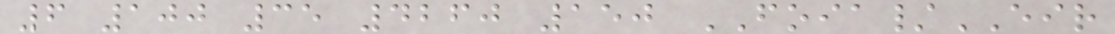6 100 35 4260 150 FOIA/EIR
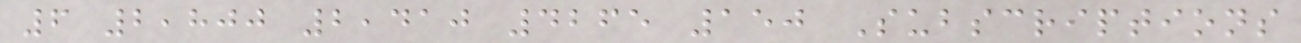6 2,800 2,410 4265 150 Subscriptions
